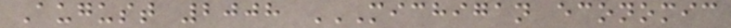August 2008 MICHIGAN ECONOMIC
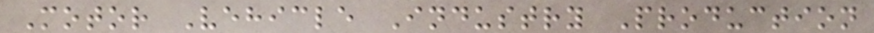Motor Vehicle Industry Production
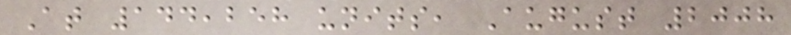At 144,258 units, August 2008
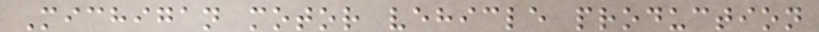Michigan motor vehicle production
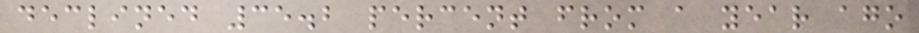declined 35.2 percent from a year ago
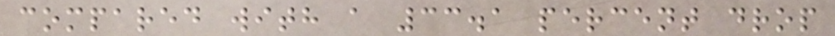compared with a 33.1 percent drop
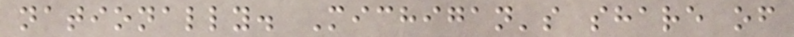nationally. Michigan's share of
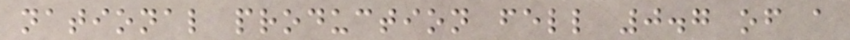national production fell 0.7 of a
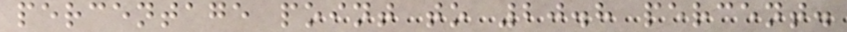percentage point to 20.8 percent.
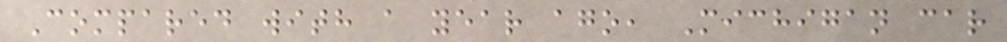Compared with a year ago, Michigan car
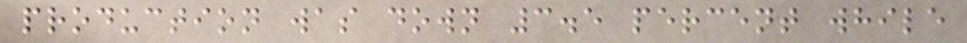production was down 3.5 percent while
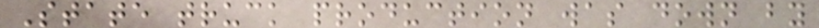State truck production was down by
